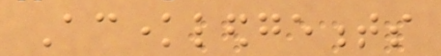Acknowledgements
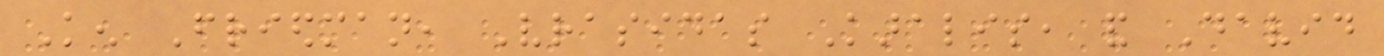Ken Friedman, Vrasidas Karalis, and David
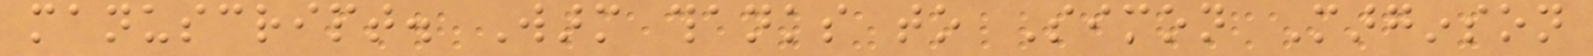manuscript. Warm thanks to Simon Marginson
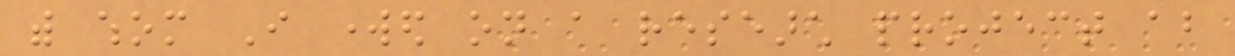with whom I worked on a research project about
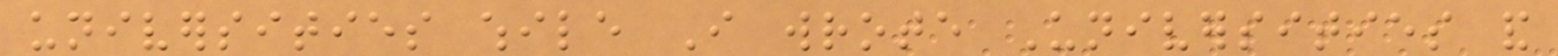universities while I wrote Universities and
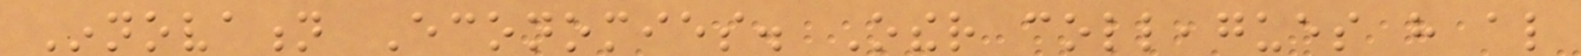Innovation Economies. Other colleagues have also
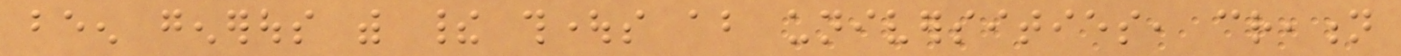been generous with their thoughts about universities, creation
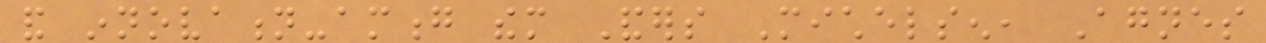and innovation-among them Anders Michelsen, Agnes
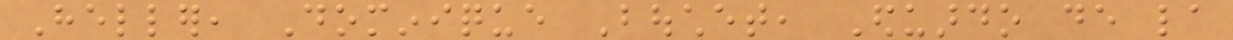Heller, Dominique Bouchet, Eduardo de la
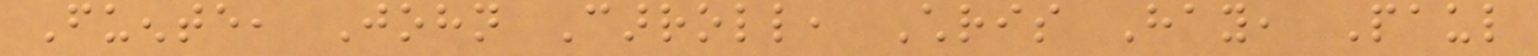Fuente, John Carroll, Chris Hay, Paul
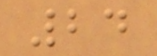24
